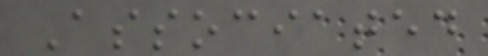Associated
